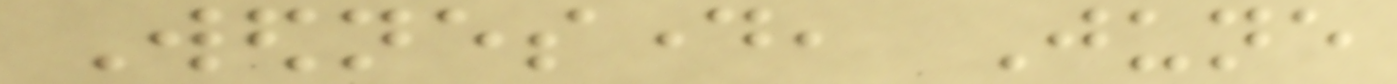Wednesday, June
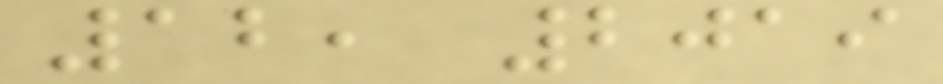12, 2019
